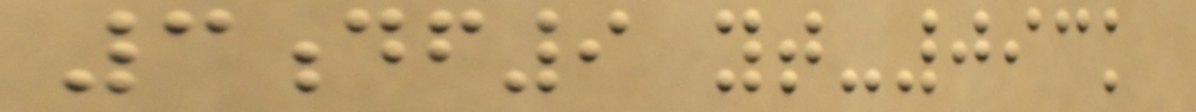3df9 yt-093k
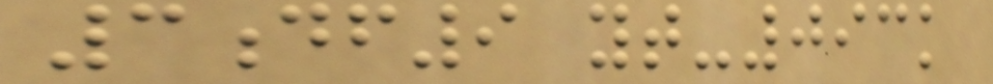3df9 yt-093k
